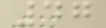47
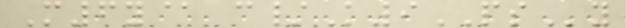M6y@ c/K9PSy
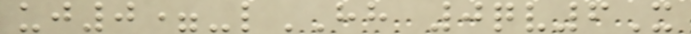uj0=-lHH 0qv6X
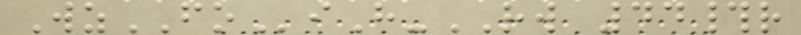WzFOiH-RW 44#r
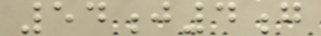54j4g
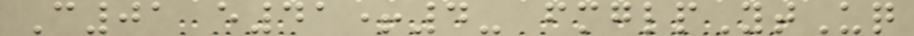C01 e41+4- fmglpYtUq
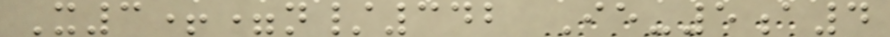X3+=n/342 Ie-5a4
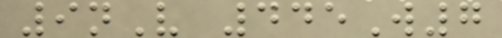9nV 445W7
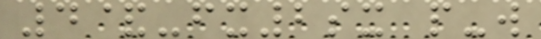4&-fx2sx p-w
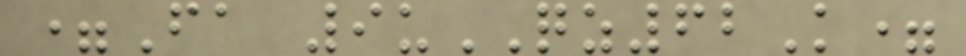=Fa 9uQZ62K=
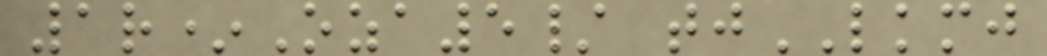1r*Oza5/ tjLKMJ
